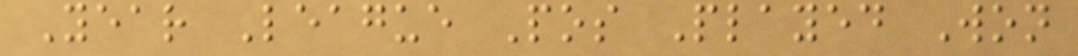Year League Pos Played Won
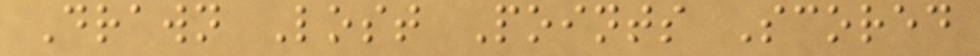Drawn Lost Points Scored
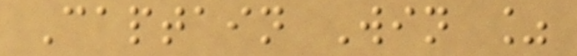Captain Win %
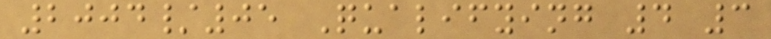2004/05 Qualifying 4 3
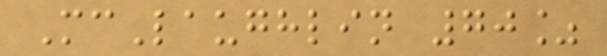McLaughlin 70%
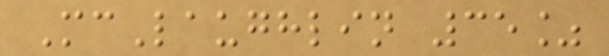McLaughlin 35%
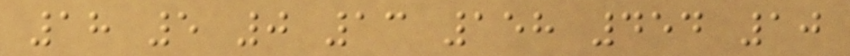18 5 0 13 158 454 10
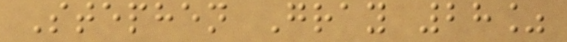Stephen Gray 28%
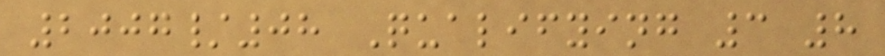2007/08 Qualifying 3 8
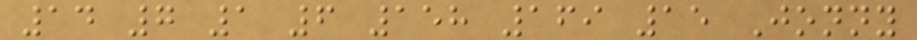14 7 1 6 158 169 15 Jonny
